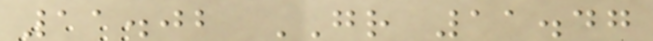11.02 GR 11.47
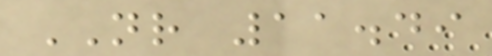NR 11.49
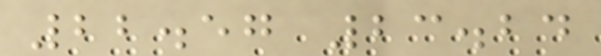22.57 23.24
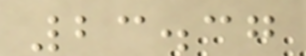23.37
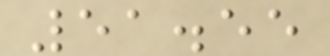51.55
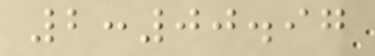2:00.97
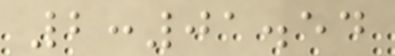2:01.54
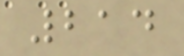214
